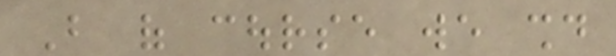But of course we should
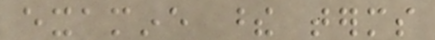examine these terms
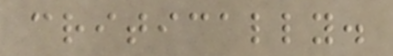critically.
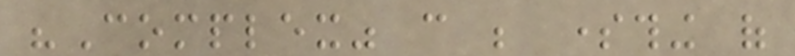"Complex" can be something of
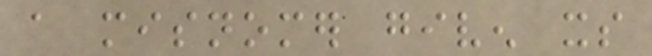a misnomer given its
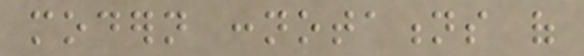modern connotations of
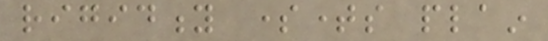rigidity sometimes plain
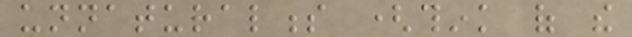unnaturalness (think of the
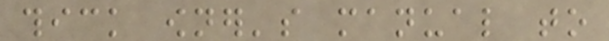thick owner's manual to
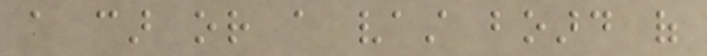a car or a vast board of
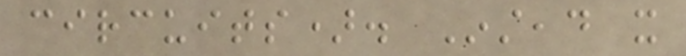circuits). Instead it
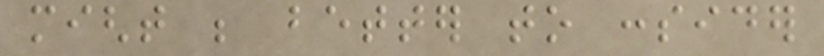might be better to consider
